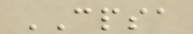CPSA
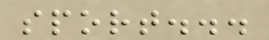sport...
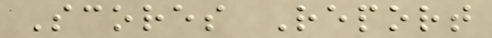Scores Report
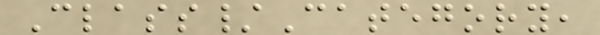Class/Category,
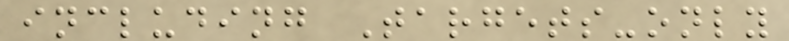including Targets-only
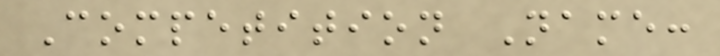Competition Name:
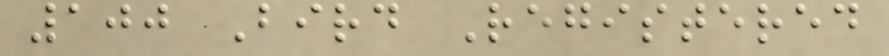100 Bird Registered
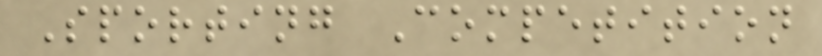Sporting Competition
